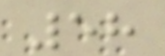58
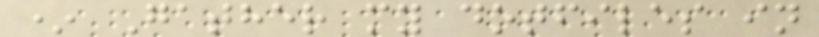* Gather my dotfiles in
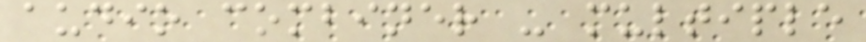audio combiner - multiple
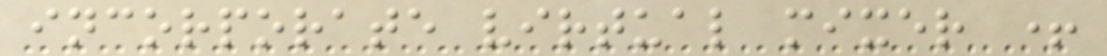incorporate virtual mixer +
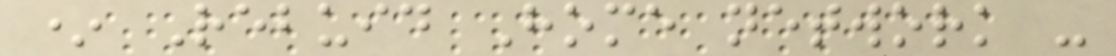* Rebuid Home network -
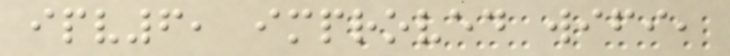ipv6, improved wifi,
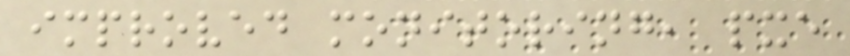improved monitoring, pxe
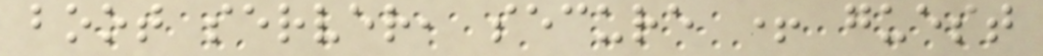boot server, secure + guest
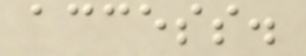access.
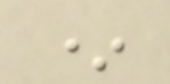*
